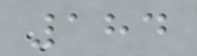184
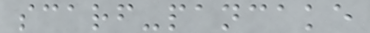scarf-pancake
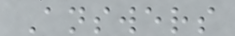Answers
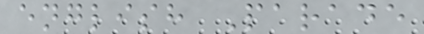english Parade
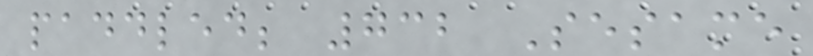paddled; 732 Sesame
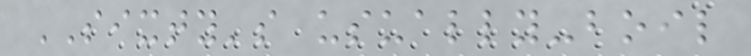SIXTY's usually-boil
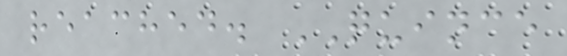reached. QUINCE
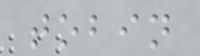tobin
